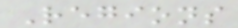Regions
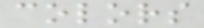colors
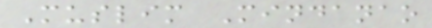Muslim Mindanao
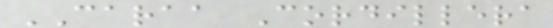CARAA Cordillera
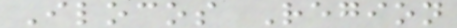Ilocos Region
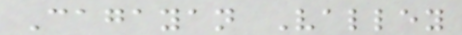Cagayan Valley
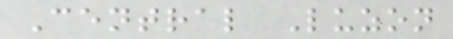Central Luzon
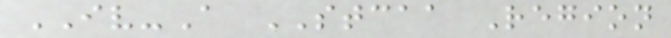IV-A STCAA Region
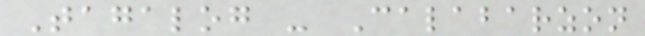Tagalog - Calabarzon
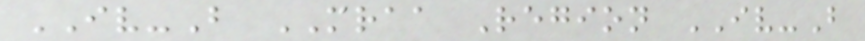IV-B MRAA Region IV-B
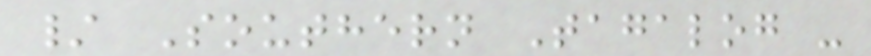/ Southern Tagalog -
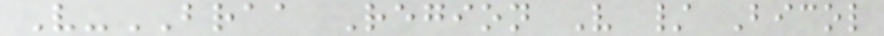V-BRAA Region V / Bicol
